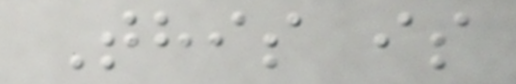This is
